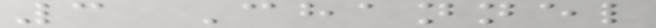3 Channel
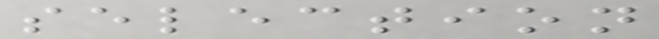selection
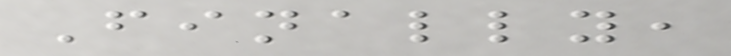Finally,
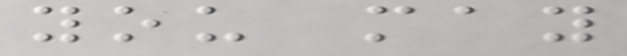you may
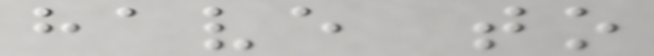have to
